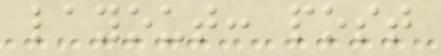layout: post
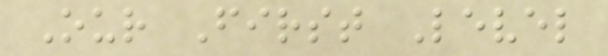Our First Level
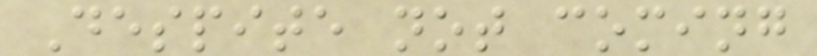Despite not coming
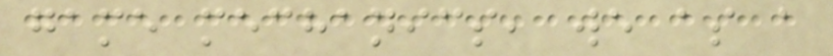game mechanics, we as a
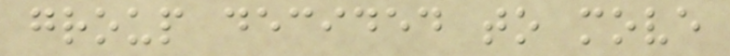group decided to move
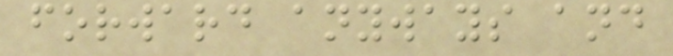forward anyways and
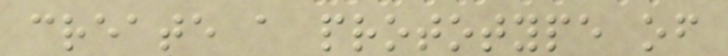create a prototype of
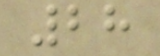28
